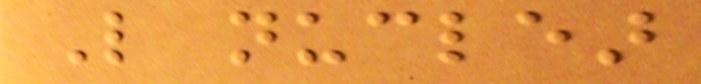Like nuclear
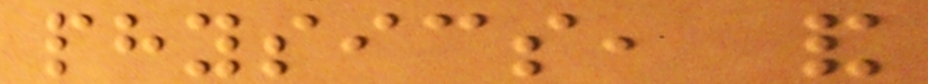physics, and
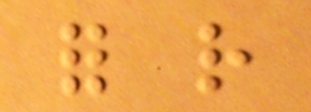for rather
